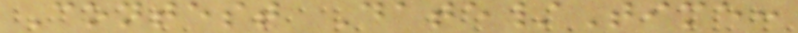Contest Date/Time:
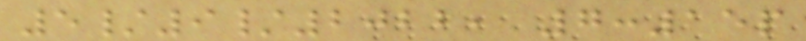5/9/2022, 7:15p
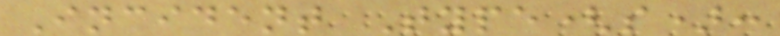Incident Type(s):
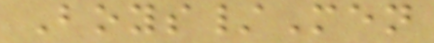Boys/Men
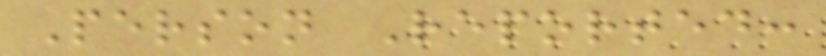Person Reported:
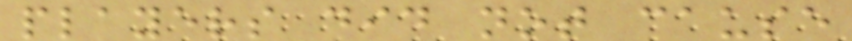players did not cause
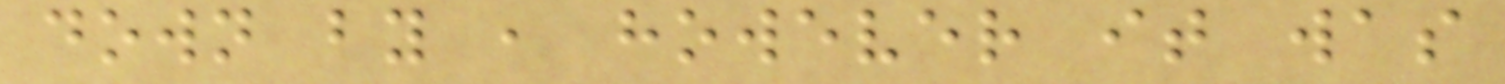down by , however it was
